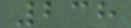238
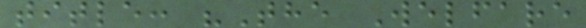title: "The Welfare
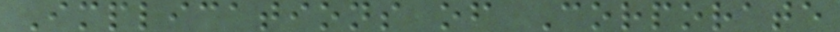Implications of Corporate
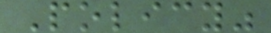Policy"
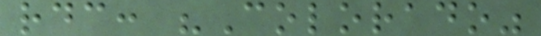rdc: "Colorado"
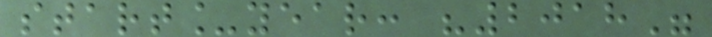start_year: "2018"
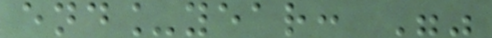end_year: ""
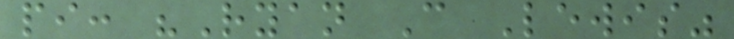pi: "Ryan C Lewis"
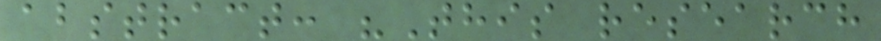abstract: "This research
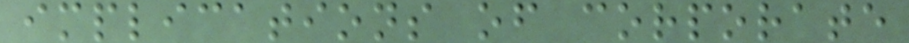implications of corporate
